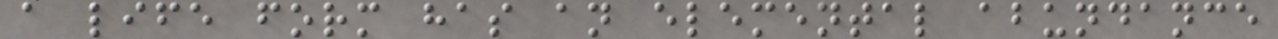a life form has an elemental abundance
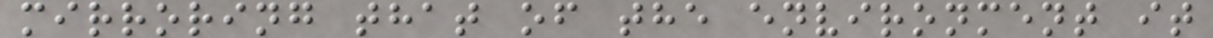mirroring that of the environment it
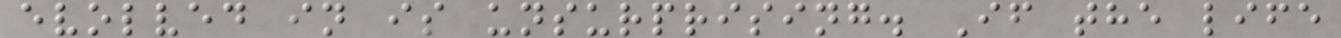evolved in is unsurprising. If the life
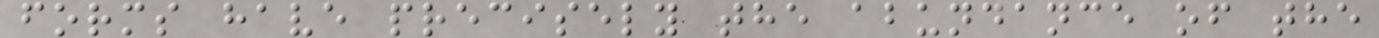forms have precisely the abundance of the
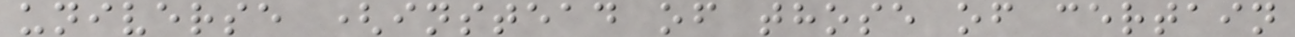universe (instead of those of certain
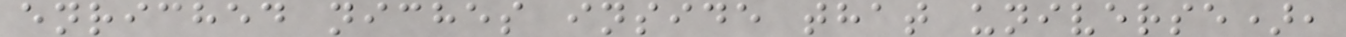enriched niches inside that universe),
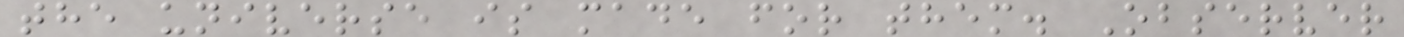the universe is made for them. Observer
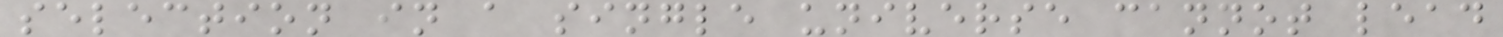selection in a single universe cannot lead
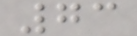73
